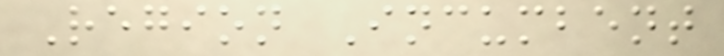Region Incumbent
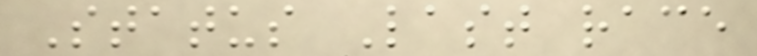Status Last race
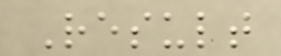Result
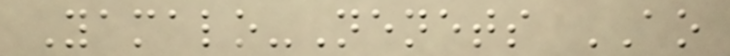Yamalo-Nenets AO
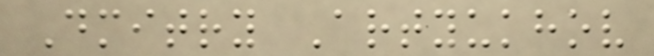Dmitry Artyukhov
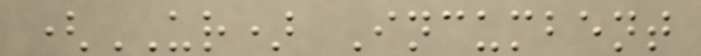(UR) Incumbent
